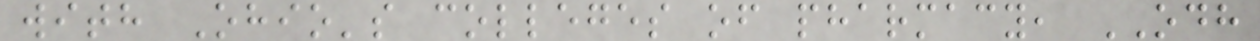with Ohio's colleges of pharmacy, ODH
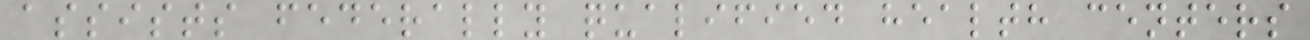assists federally qualified health centers
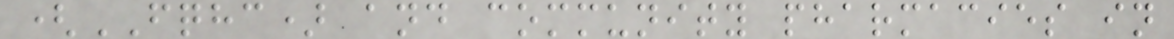(FQHC) and community pharmacies in
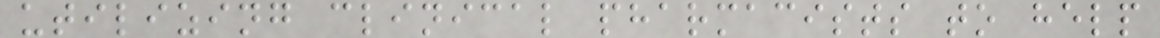utilizing clinical pharmacists to help
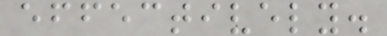effectively.
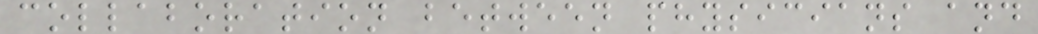collaboration between physicians and
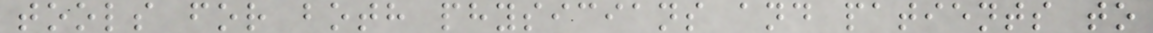tools for both physicians and patients to
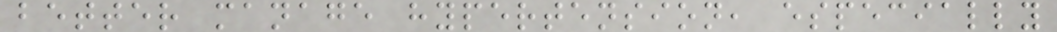better manage hypertension, especially
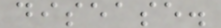disease.
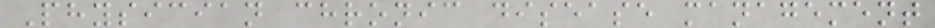Physician chronic disease management
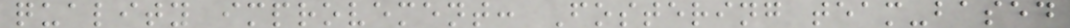quality improvement: Fostering team-based
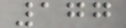177
